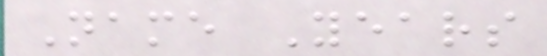Name Years
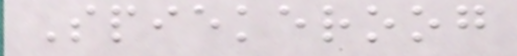Spiekeroog
